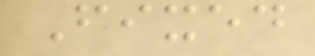Fixed
